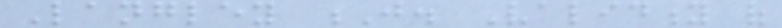Langley J. Validity of
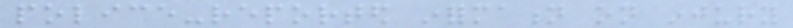police-reported information on injury
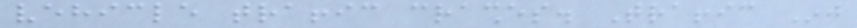vehicle traffic crashes. Traffic Inj
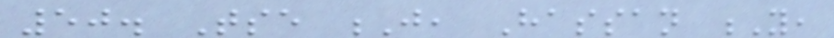50. Tse J, Hassan Y,
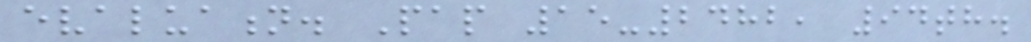evaluation. Pap 15-2482, 94th.
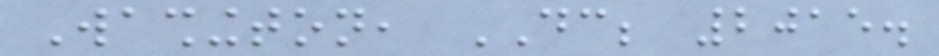Washington, DC; 2015.
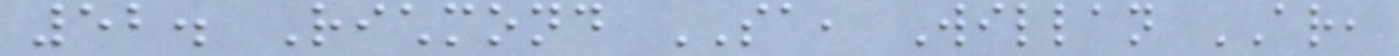52. Richmond SA, Willan AR,
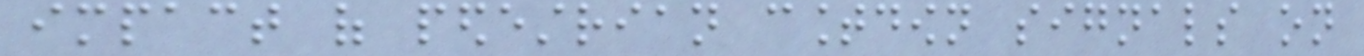impact of pedestrian countdown signals on
